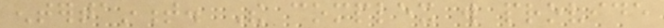entertainment. The complex will provide
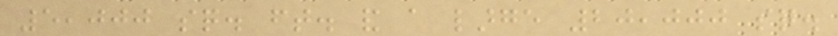5,000 sq. ft. and a large 20,000 sq.
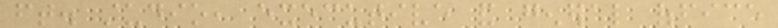ft. studio, executive and general office
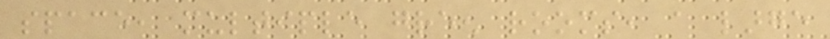space, multiple green rooms, a large
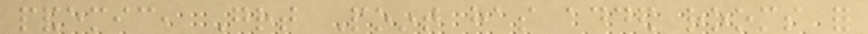pandemic, Great Point has added rooms for
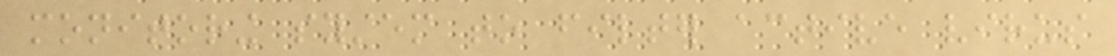monitoring system to filter active virus
